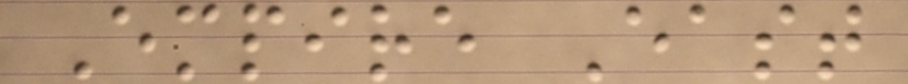Empire East
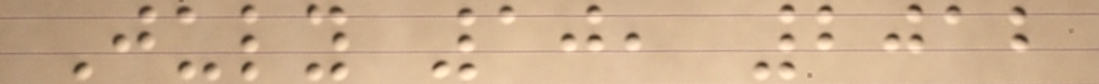July 10, 2012
